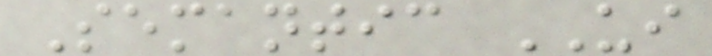Semantic UI
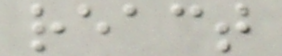react
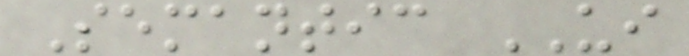Semantic UI
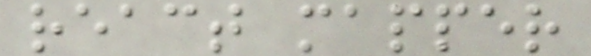react mapper
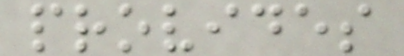provides
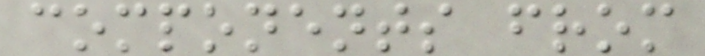components from
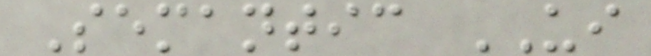Semantic UI
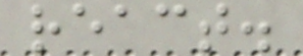react.
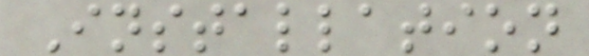Installation
